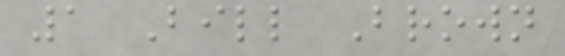1 Bill Brown
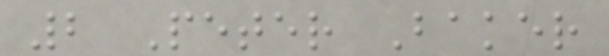2 Peter Baker
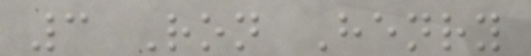3 Ron Henry
